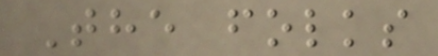The folks
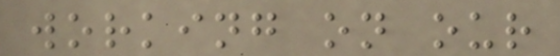working on our
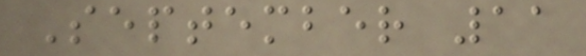September 11
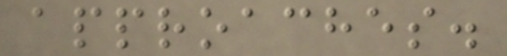approaches.
